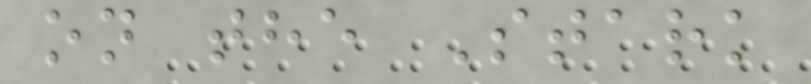on the Stark
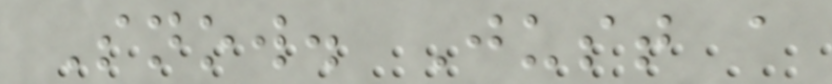Snow. Just a
